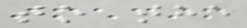to the
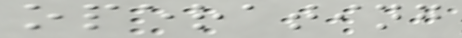operating
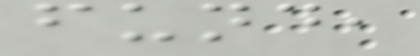fund,
